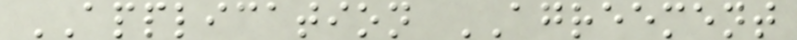APPLICATION AGREEMENT
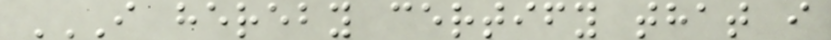I HEREBY CERTIFY THAT I
